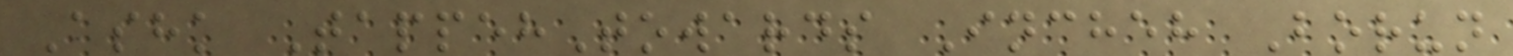Ashk TappehTowards Incheh Borun
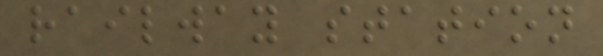railway station
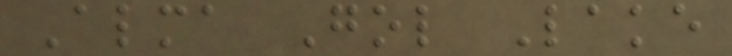Alma Gol Lake
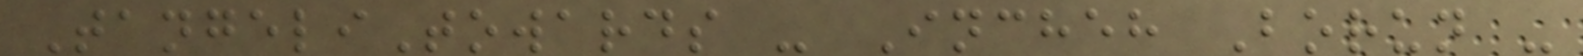TangeliTowards - Incheh Borun -
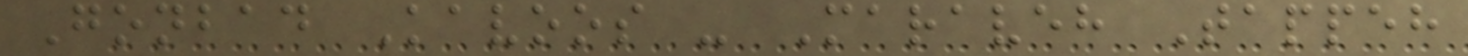Gonbad Kavoos - Maraveh Tappeh
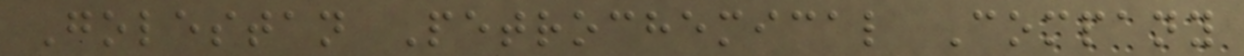Golestan Petrochemical Company
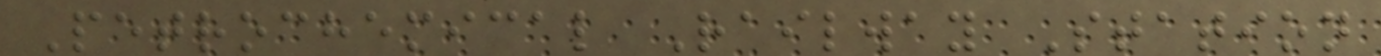Petrochemical Railway Station
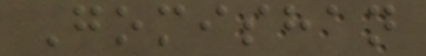Gomishan
